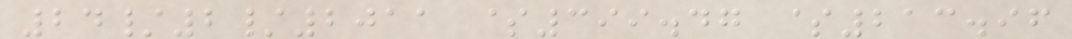24/2/2011 $399.47 $213.96
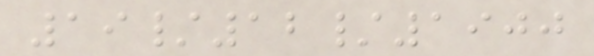19/12/1900
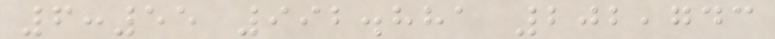6:55 992.881 202,743
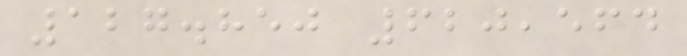127.850 620,564
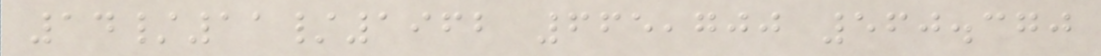14/11/1962 665,700 560.370
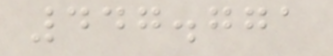447.771
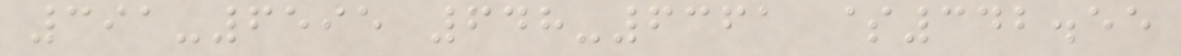391-6595 648-6361 $342.55
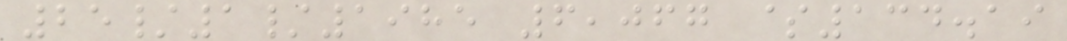25/1/1985 6,067 $134.19
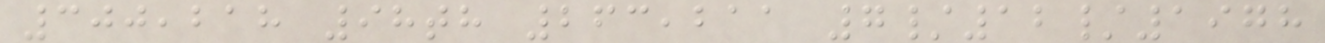300,218 98th 263,211 7/12/1978
